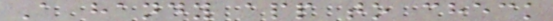A handy app to check
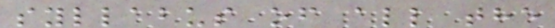syllabus of all the
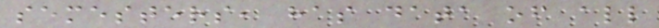semesters, has data of all
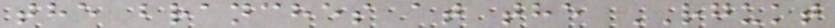the branches at the RGUKT
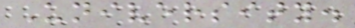University.
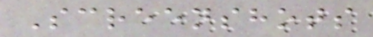Screenshots
